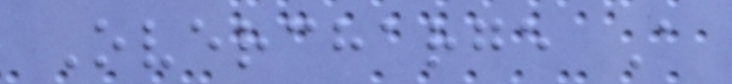Overcharge A
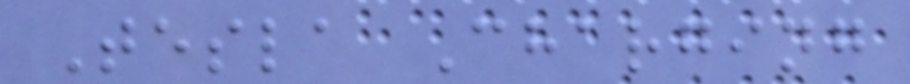Tesla Charging
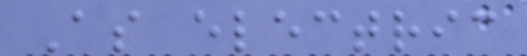As electric
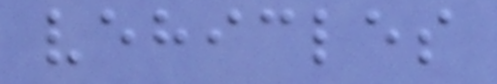vehicles
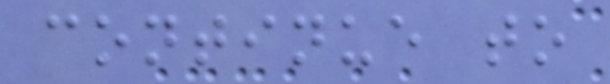continue to
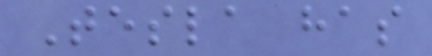Tesla has
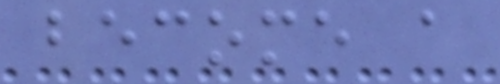become a
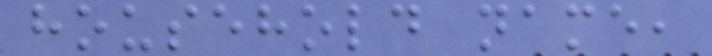household name,
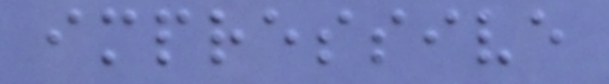impressive
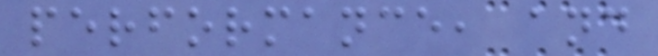performance, and
